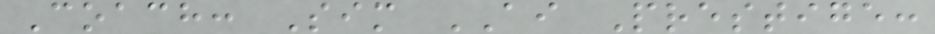Coach: Sim AI Prestige:
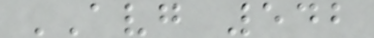AVG 542
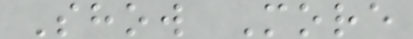Show More
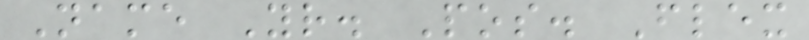Name Yr. Pos. Flex
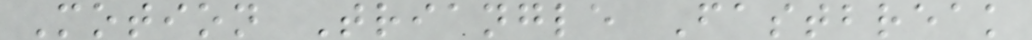Motion Triangle Fastbreak
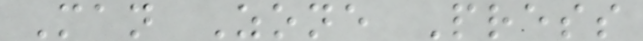Man Zone Press
